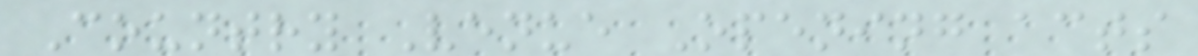Country Venue Opening acts
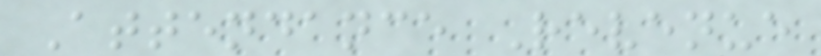Attendance Revenue
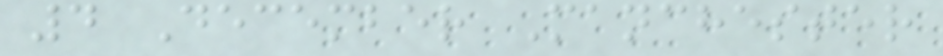4 December Manchester
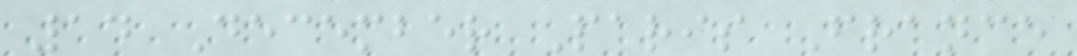14 December Paris France
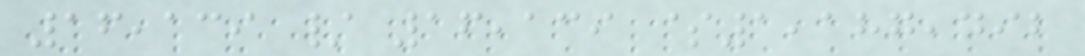16,139 / 16,139 $1,187,492
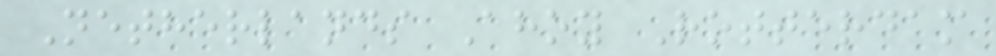Netherlands Ahoy Rotterdam
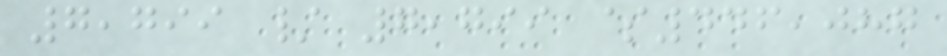7,799 / 7,799 $446,087
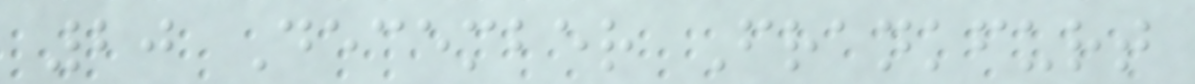20 December Frankfurt
